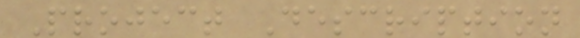Project Description
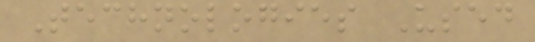Technologies Used
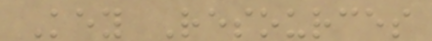Key Resources
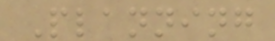Planning
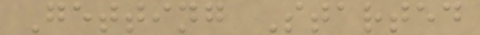Getting Started
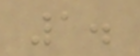1.
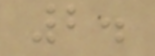2.
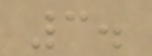3.
